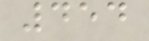454
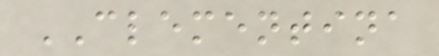CLEMENTINA
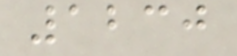1230
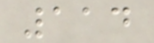114
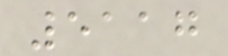5117
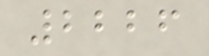2226
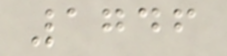1746
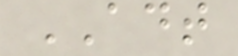ADT
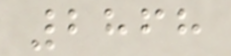2868
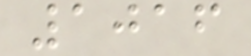1016
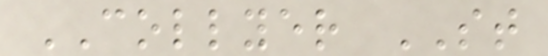COLLYER ST
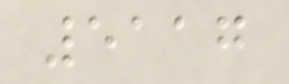5117
